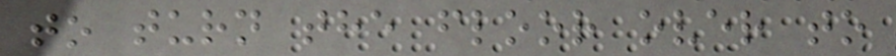to turn the floor over to
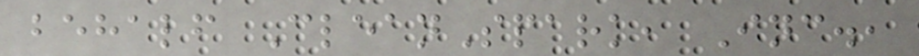behalf CleanSpark, Inc.,
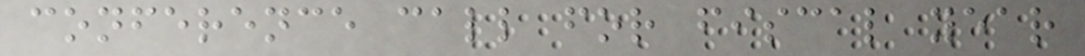conference call for fiscal year
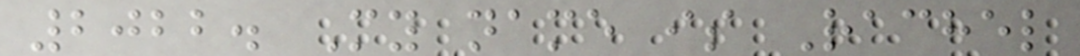2022. My name is Rachel
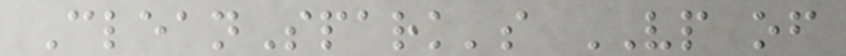CleanSpark's VP of
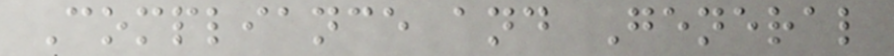Compliance and General
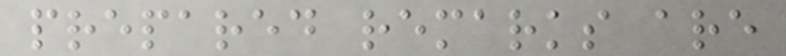prepared remarks are
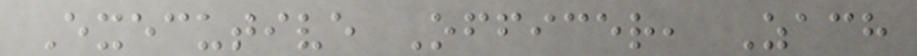Executive Officer, Zach
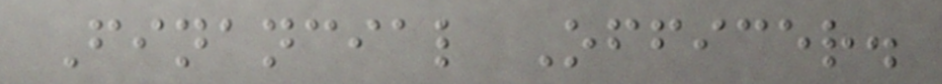Financial Officer.
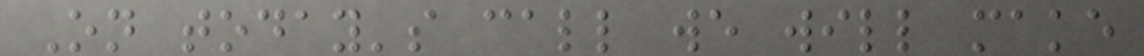On today's call we will make
